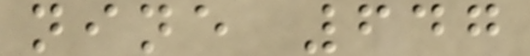nine 647
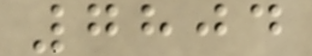7804
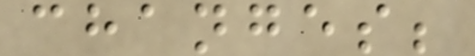changes;
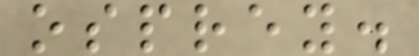osprey.
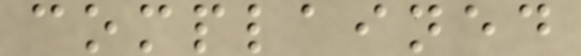complained
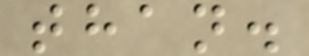than.
